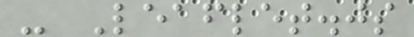- Leaflet.js
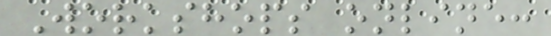Workshops online:
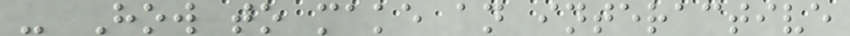- How to make an interactive
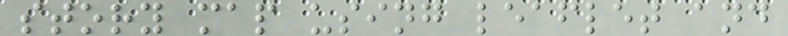story map using leaflet and
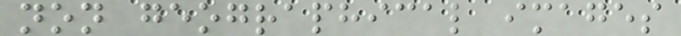non geographical images
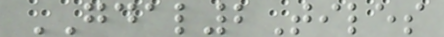GDAL2Tiles
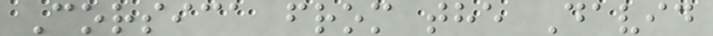Corsica from the David
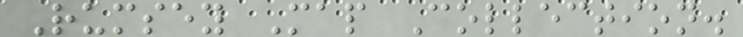Rumsey Map Collection.
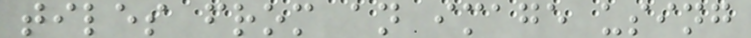tiles from an image using
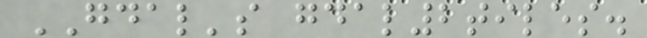GDAL's gdal2tiles.
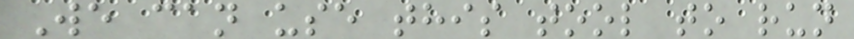We can use this tool to run
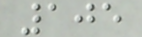105
